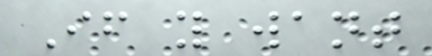If you want
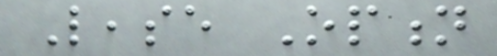Lease Option
